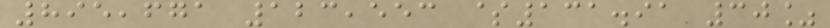895,671 123,553 $131.91 30%
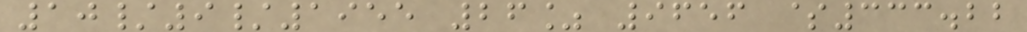10/9/1955 26% 9656 $333.22
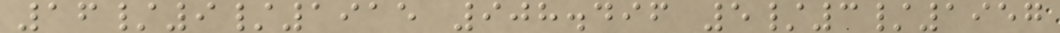16/9/1915 908.496 5/3/1957
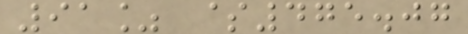91% $475.07
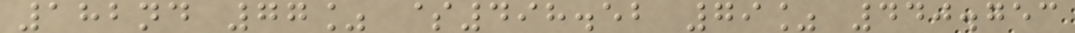182nd 77% $498.52 79% 440.753
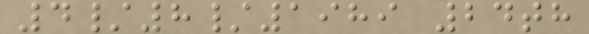4/8/1989 24th
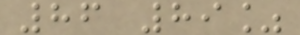86 89%
